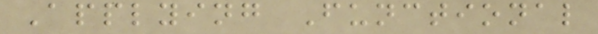Applying Functional
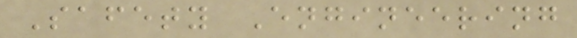Safety Engineering
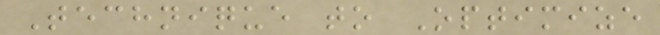Technique to Optimize
